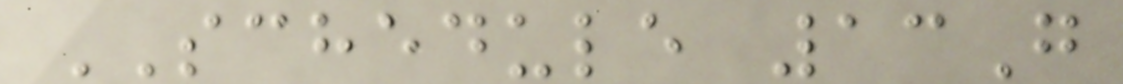SCHEDULE 13G
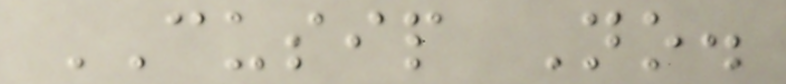CUSIP No.
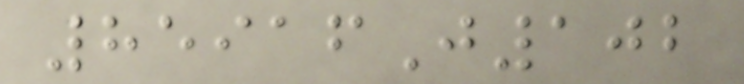85916J102
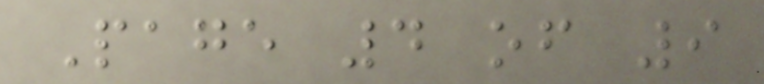Page 4 of 9
